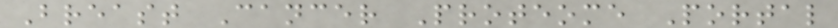Breast Cancer Proteome Portal
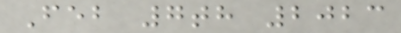Feb 7th 2023
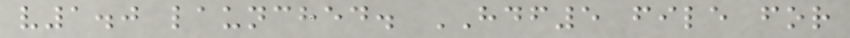v1.0 launched. HDF5 file for
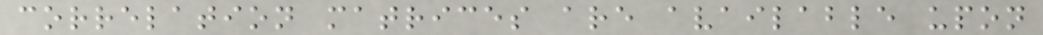correlation matrices are available upon
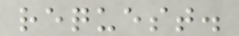request.
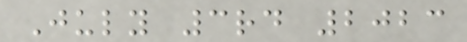July 3rd 2023
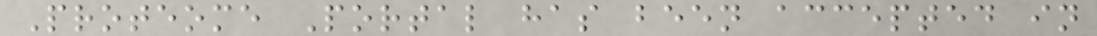Proteome Portal has been accepted in
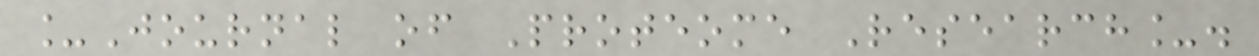_Journal of Proteome Research_.
